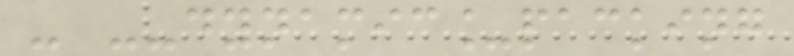- --dynamic_packing
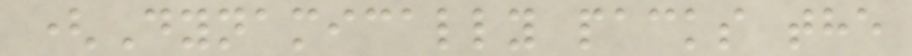(Dynamically packs the
